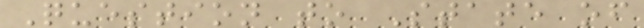Question to State of
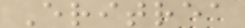Eritrea
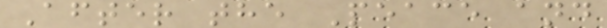After the Peace and
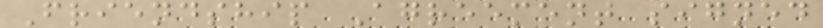Friendship Agreement signed
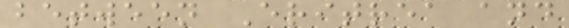between Eritrea and
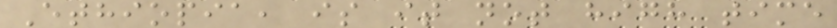Ethiopia, is it not high time
